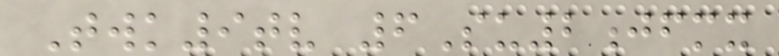Twk9tv 6Su2jfmx
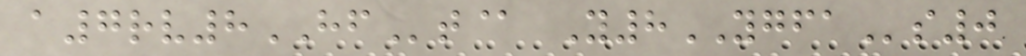a7rv8HFt@ Y8YGFAs0
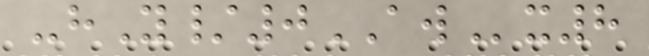-hY/0AWx8
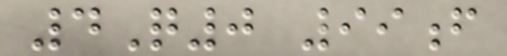4Q0 99f
